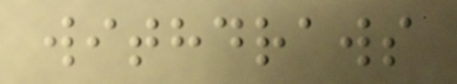withdraws
